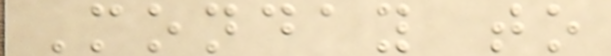Monday to
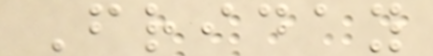Friday
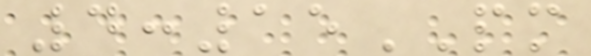4:15PM
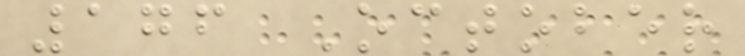176 October
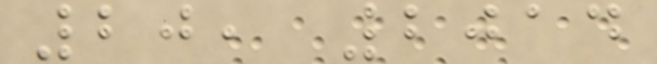20, 2014
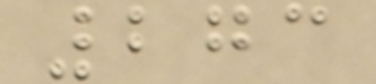273
